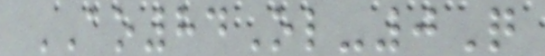AO84Ol-0Q
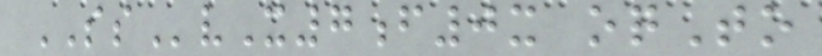SSvX7f0x oqTo
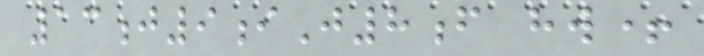13j9iJ8f hw+
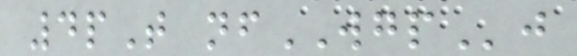4pT nfWGPj
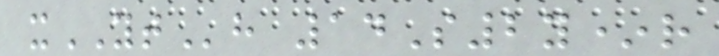xYTh 14S2y*r
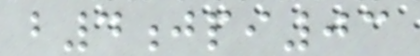b4jpi03
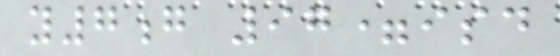y7g 97=isd
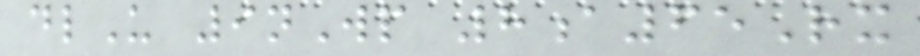dlU 9nWp 8a65Rx
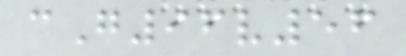cG96v56
